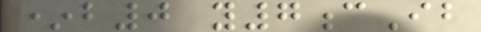*b0 y7cIb
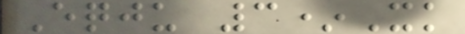Eqju 3*Xk
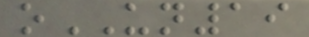oUN19
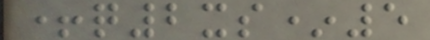+q2xs*5
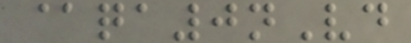@qa0nVd
